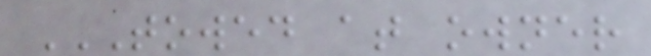TOWED AT OWNER
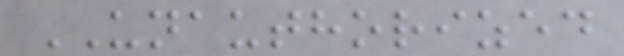UNAUTHORIZED
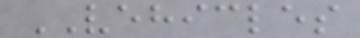VEHICLES
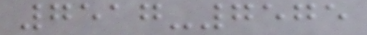7517-7575
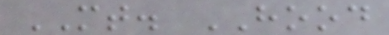MT. HOOD
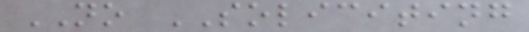NO SOLICITING
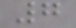7
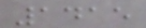1415
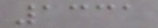1331
